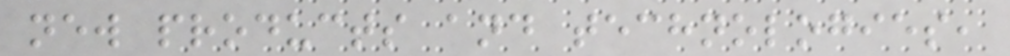new products and technologies,
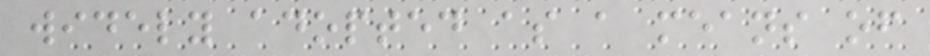widely adopted as a means of
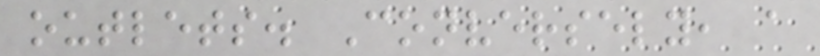outlets. Conversely, a
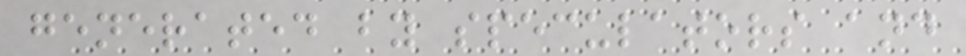generated by speculators and
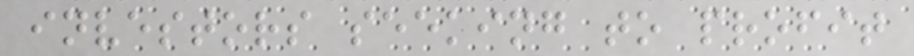investors seeking to profit
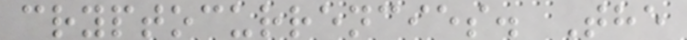cryptocurrencies. The
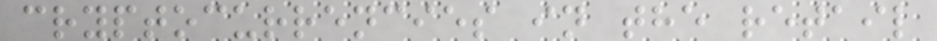cryptocurrencies in the retail
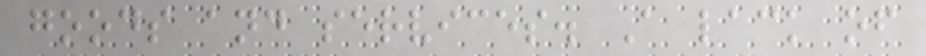goods and services. A lack of
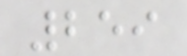259
